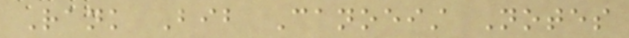Rank Bib Canoeist Notes
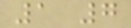1 7
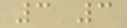3 3
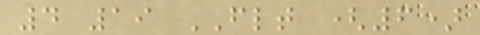4 19 FLT (6)
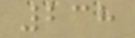238
